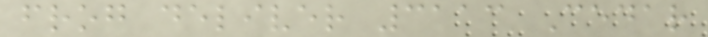frog deliver 3113 Cedar
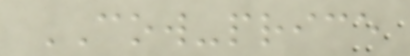COW-price
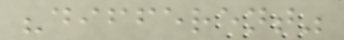"different"
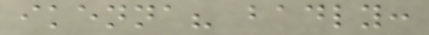ikenna? badly:
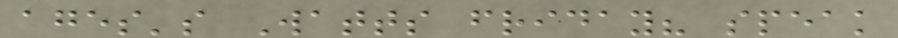ages's Watts friday? speak
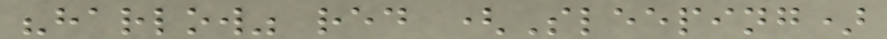"harlow" red (Sleeping)
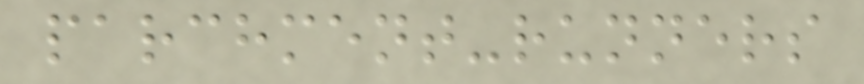parchment-runners
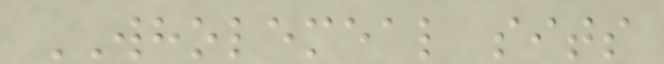WHOLEMEAL sits
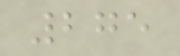275
